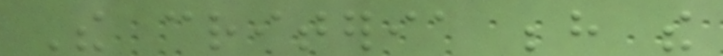The criteria behind the
